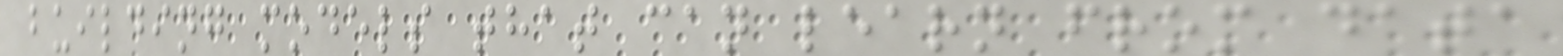building models that can learn from data
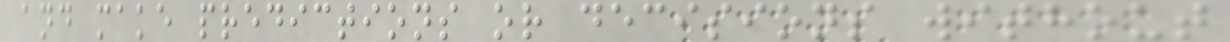and make predictions or decisions without
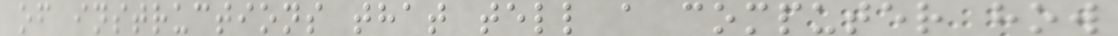of instructions that tell a computer how
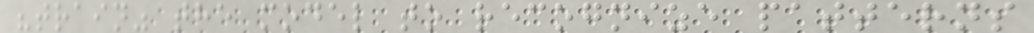"train" the model to recognize patterns
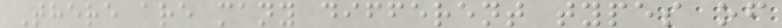There are many different types of
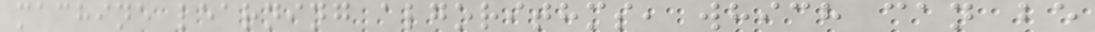machine learning algorithms, which can be
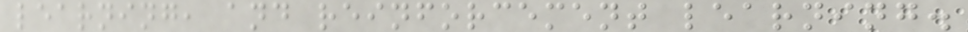learning, and reinforcement learning.
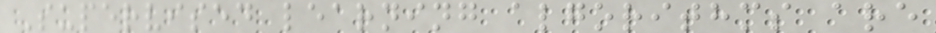Supervised learning algorithms are
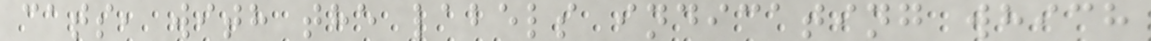cats, with the labels indicating which
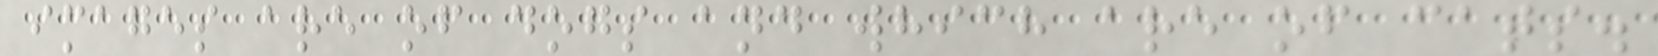images are of dogs and which are of cats.
